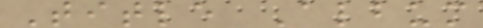Title Album
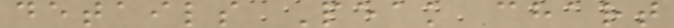details Peak chart
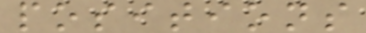positions
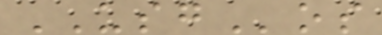USGos
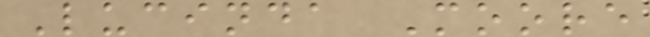Lucinda Moore
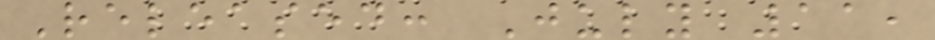Released: July 11,
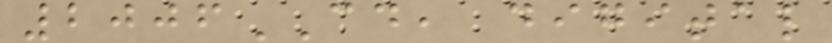2006CD, digital
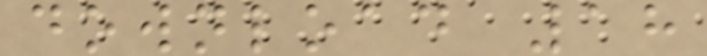download 18
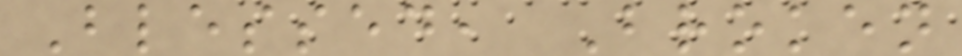Blessed, Broken
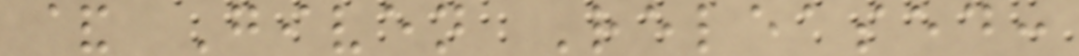& Given Released:
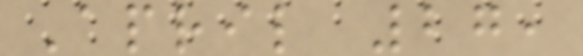April 27,
